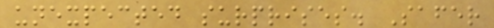unexpected surprises. Safer
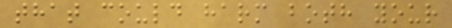that could harm both your
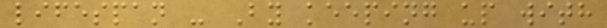lifespan - By keeping up with
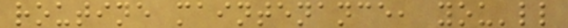routine maintenance, you'll
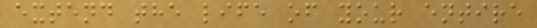extend the life of your entire
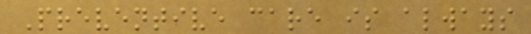Preventive care is always
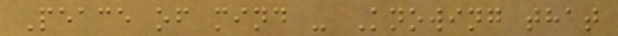Peace of mind - Knowing that
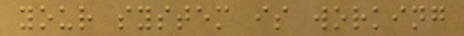your system is working
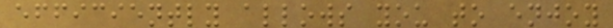efficiently allows you to enjoy
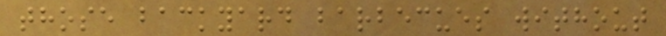those backyard barbecues without
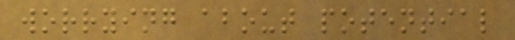worrying about potential
